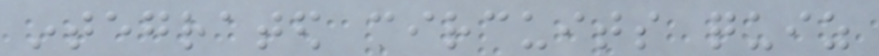integrated circuits quiz
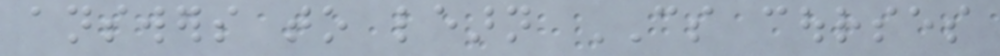answers to learn CS courses
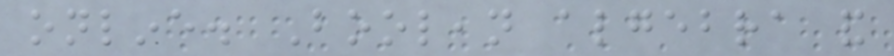online. Boolean algebra and
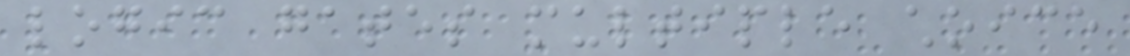logic gates multiple choice
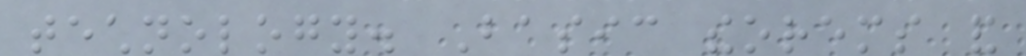technology. Basic theorems and
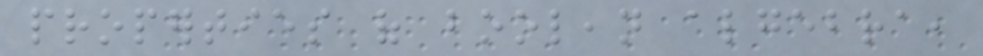properties of boolean algebra,
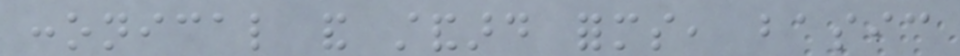cononical and standard forms, basic
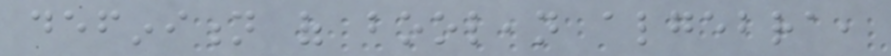definition of boolean algebra,
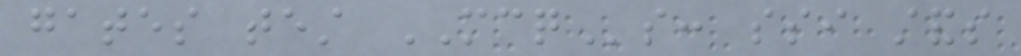gates test MCQs: ssi stands
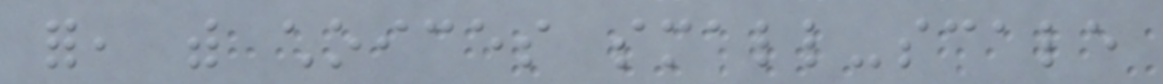for, with choices small-scale
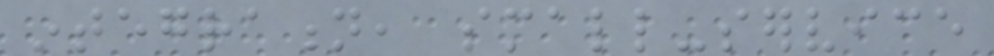integration, small-service
